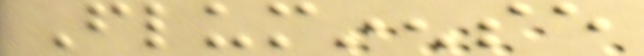Fluminense
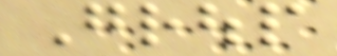Group
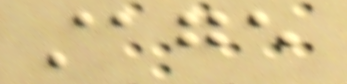stage
